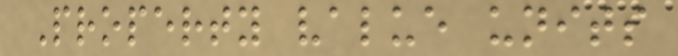Property value units
